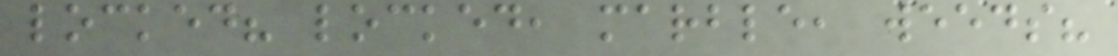locked? locked, marble, weeds?
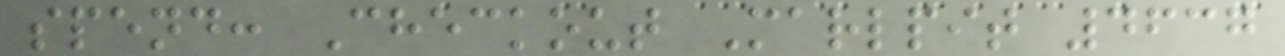spend: Checkout Marlpit 4637
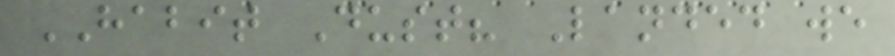HABIT Dust? Landed we
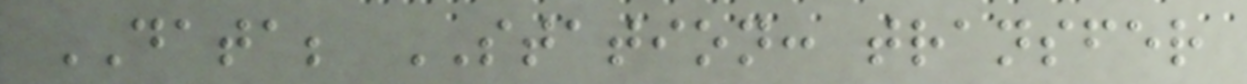DATA; STATION: transfer
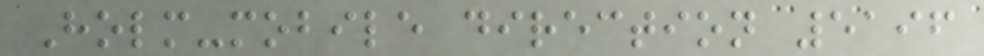Holm-mobile direction 5196
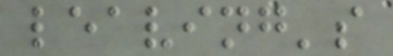leaving's
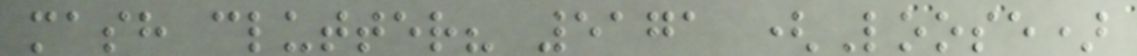mash clutter? 5171 (Loose)
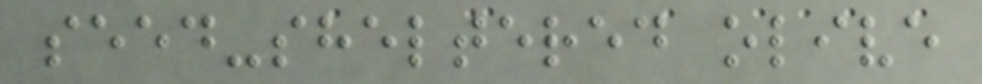seed-sheltered olive
